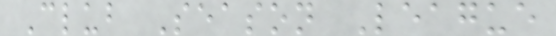Club Season League
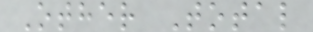Other Total
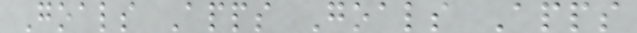Goals Apps Goals Apps
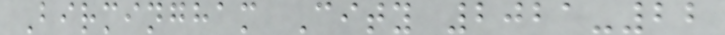Birmingham City 2021-22
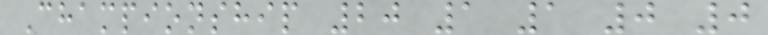Championship 20 1 1 0 0
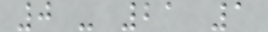0 - 21 1
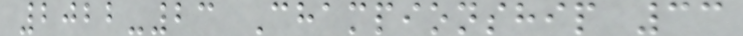2022-23 Championship 33
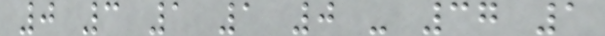0 3 1 1 0 - 37 1
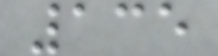135
